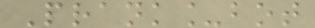Prank_bot
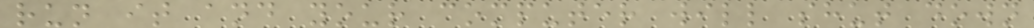run it and your computer will shut down
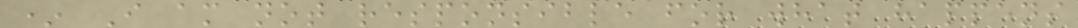* I am not responsible for what happens
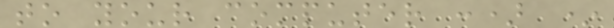to your computer :) *
